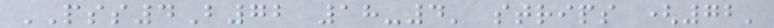PSS4B72 18-4' strips (72'
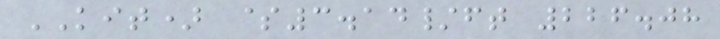KIT) $3.14/ft 226.08
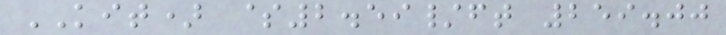KIT) $2.59/ft 259.00
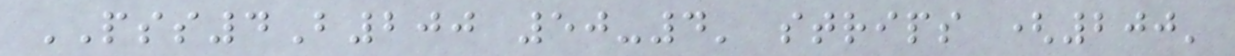PSS4B200 50-4' strips (200'
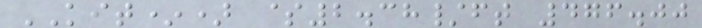KIT*) $2.38/ft 476.00
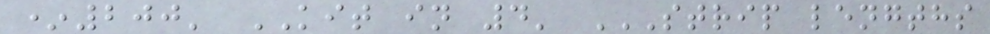*200' KIT in 4' STRIP LENGTHS
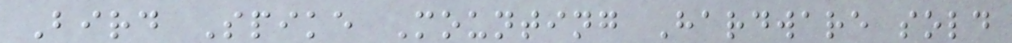Bird Spike Mounting Hardware sold
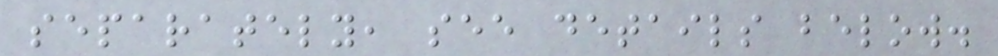separately, see details below.
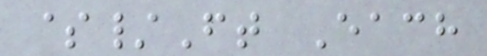$/Ft Each
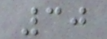30
